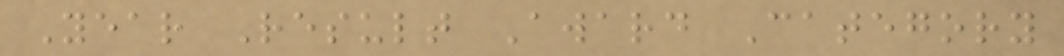Year Result Award Category
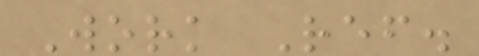Work Ref.
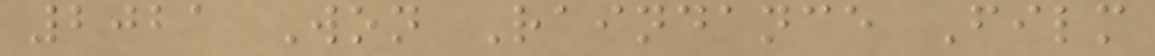2021 Won Raindance Film
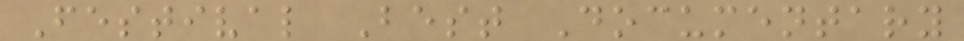Festival Best Documentary
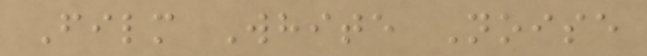Film White Noise
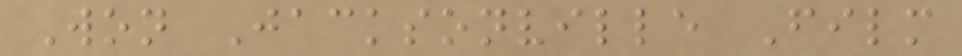Won Jacksonville Film
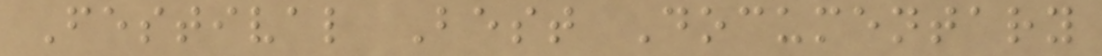Festival Best Documentary
